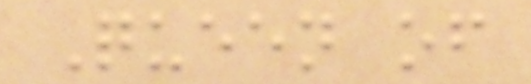Queen of
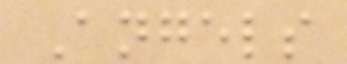Angels
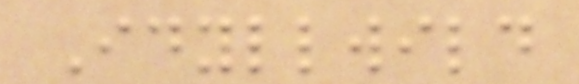Idyllwild
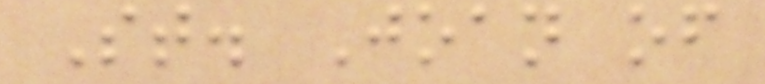St. Joan of
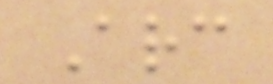Arc
